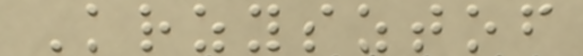Krzysztof
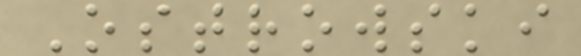Ostrowski
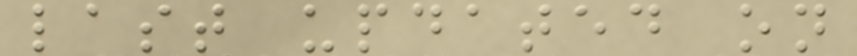last updated on
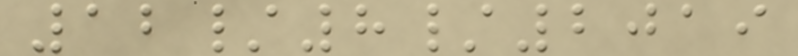12/8/2019
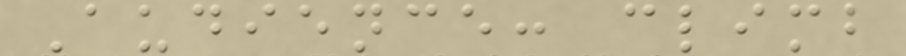Audience: climb
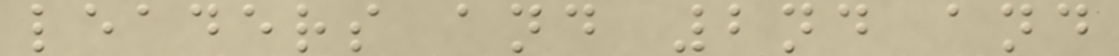leaders and 2nd and
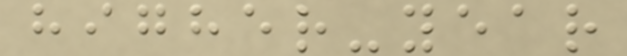higher-year
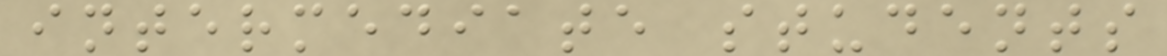intermediate students
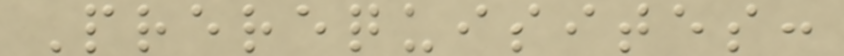Prerequisites:
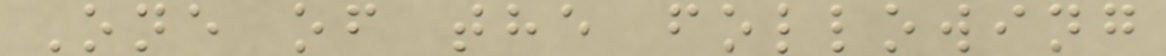One of the following
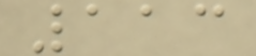113
